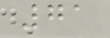71
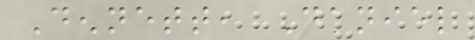Dennett, Daniel
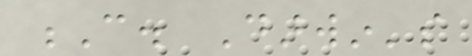C. Darwin's
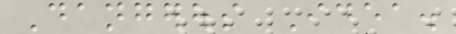Dangerous Idea.
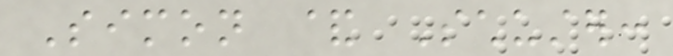Simon & Schuster:
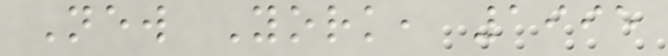New York, 1995
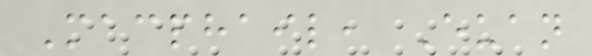Macphail, Euan
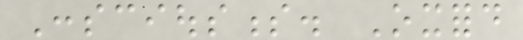Consciousness. Oxford
